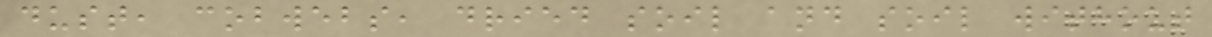dust, cobwebs, dried soil and soil without
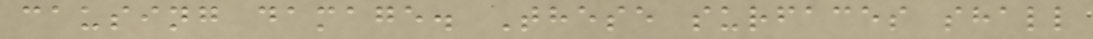causing damage. These surfaces shall
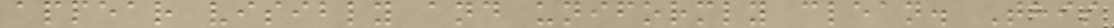appear visibly and uniformly clean. This
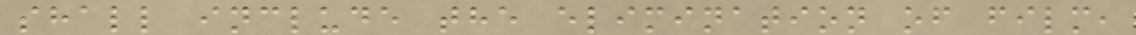shall include the elimination of film,
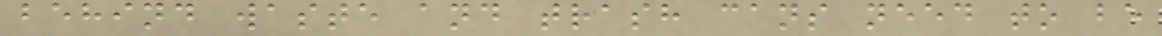behind waste and trash cans need to be
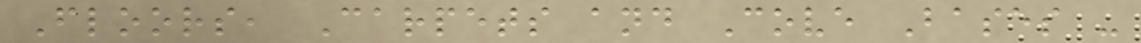Floors, Carpets and Cove Bases -
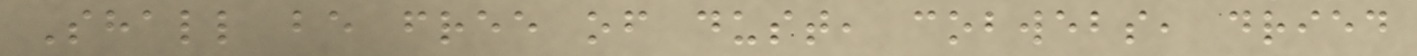Shall be free of dust, cobwebs, dried
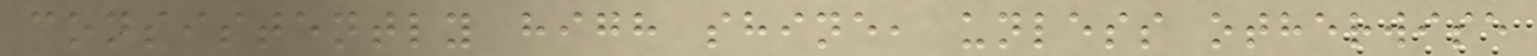consistently high shine, unless otherwise
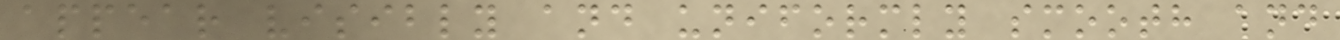appear visibly and uniformly smooth and
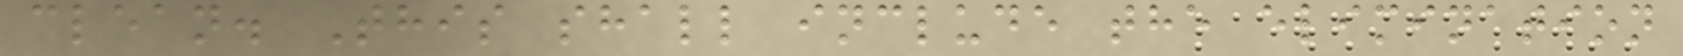clean. This shall include the elimination
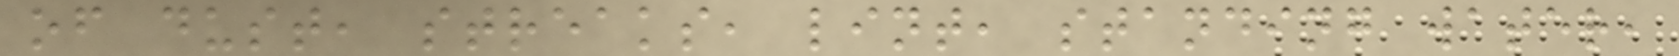of dust, streaks, lint, standing water,
